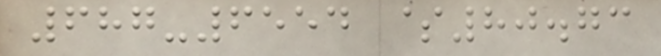687-6554 $80.73
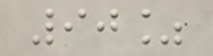90%
